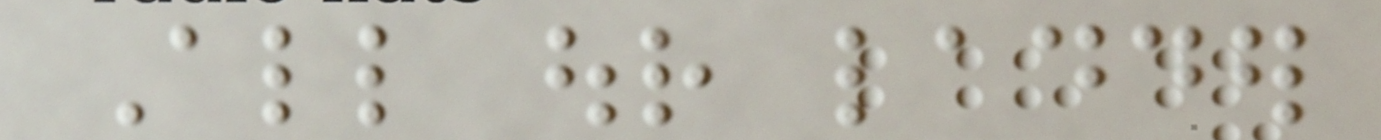All our ladder
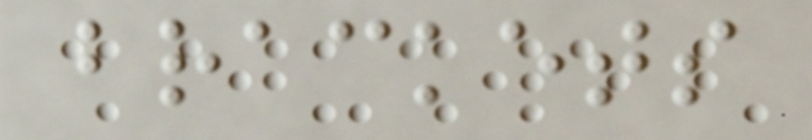brackets
